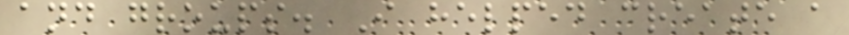and groups. I helped create a
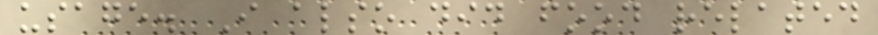usage. I also did food related
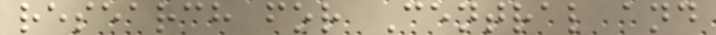research for Central and
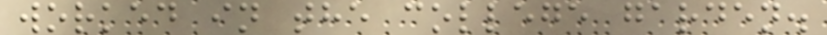worked in the college garden.
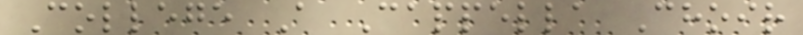College A Cappella Choir
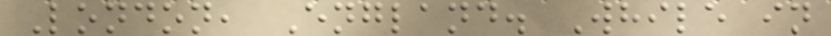London, England. While in
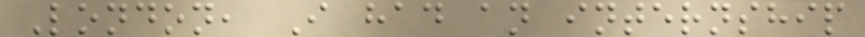London, I had an internship
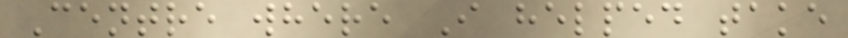Centre where I helped take
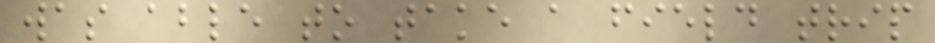was able to take a field trip
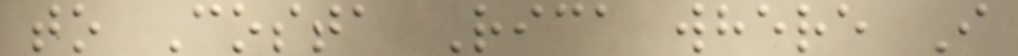to Costa Rica where I
